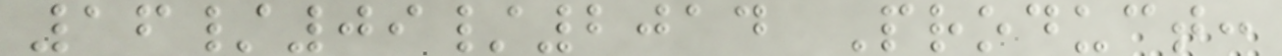16/09/2014 Product:
